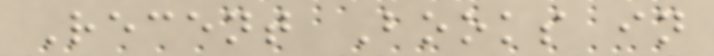Recent Books in
